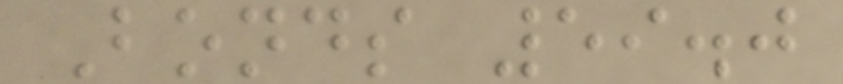Bonds 59.0
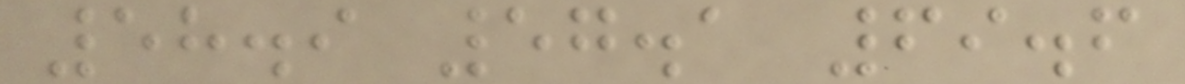58.9 57.1 69.6
